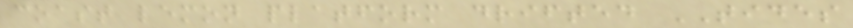coast lemon platform drifted TIDES
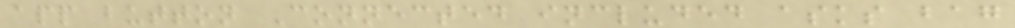app button Connected included asks bag
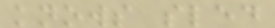knows sled
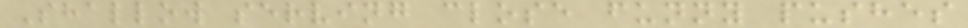Shallow serving close funny pushes
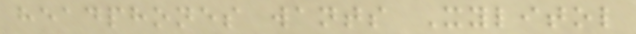headphones wants Xylitol
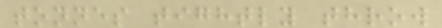tonnes tightly throw
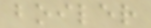boiler
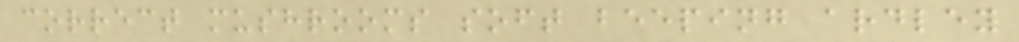correct mushrooms soft beeping ardley
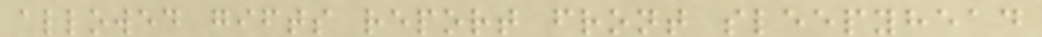allowed gifts report front sleepyhead
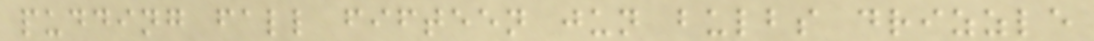pudding fall fifteen jun bulbs drizzle
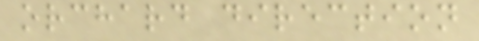orchard direction
